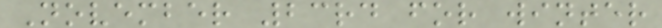November 23rd for winter
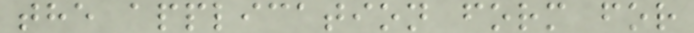the application form for
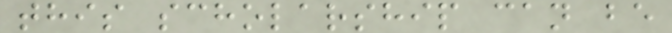this scholarship can be
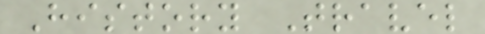History Travel
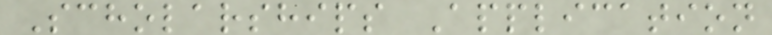Scholarships Application
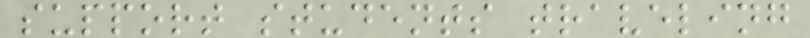support students traveling
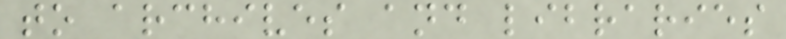to archives and libraries
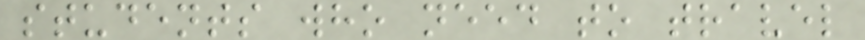students who need to travel
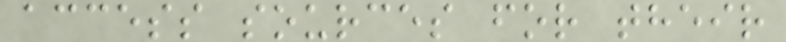access sources for their
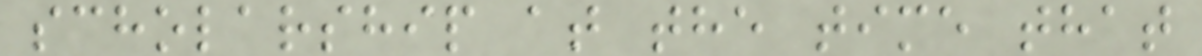scholarship at the time that
